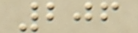206
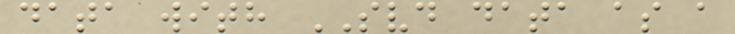data with SVD data as a
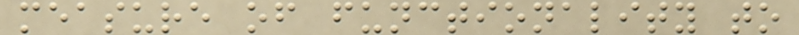measure of functionality to
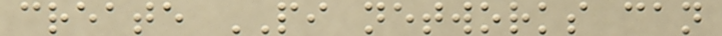create PI networks can
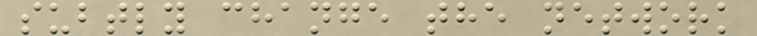subtly change the network
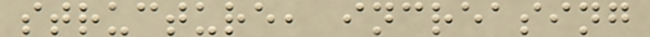structure, increasing
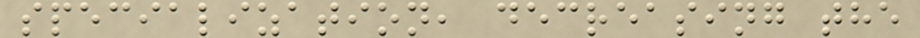specialization, decreasing the
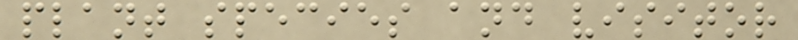plant species and visitor
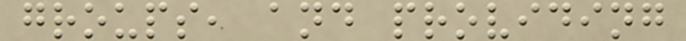groups, and providing
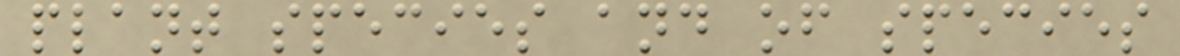plant species and of species
